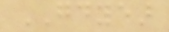GOODYEAR
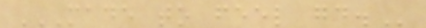MADE TO FEEL GOOD.
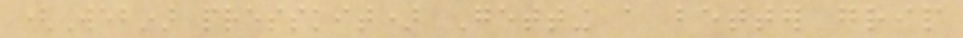(Webinar presskit) Getting a better grip
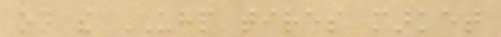on the UHP tires market
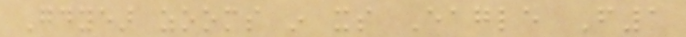Goodyear zooms in its Eagle F1
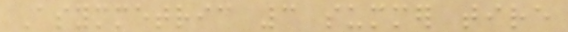Asymmetric 3 summer tire
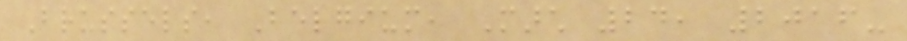Brussels, Belgium, March 24, 2016-
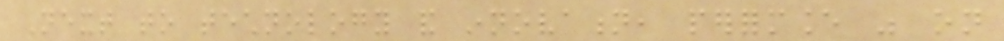Next to technology and innovation, performance was on
